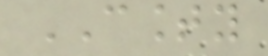COUNTY
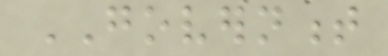GOVERNMENT
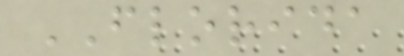FLORIDA
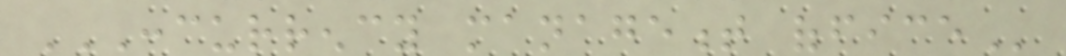CONCURRENCY MANAGEMENT OFFICE
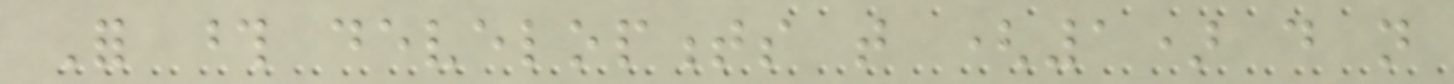For those developments that (1) do not
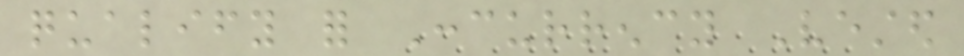qualify for Concurrency Vested
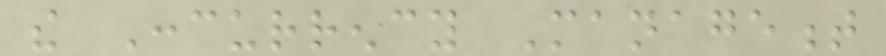the Concurrency Management
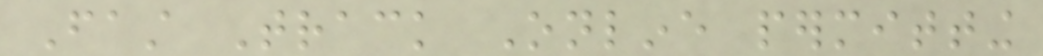Fast Track Online permitting
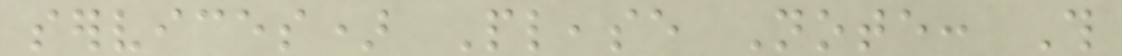services) Please Note: This
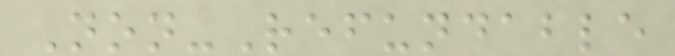Non-Refundable
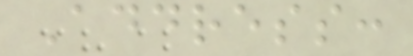Address:
